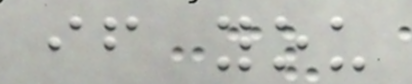if you
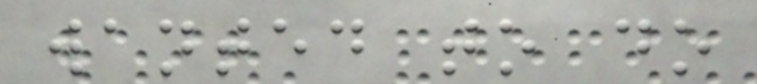wanted to do
